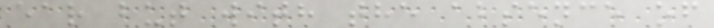ear but with the absence of
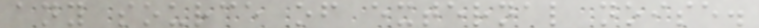any source of external noise.
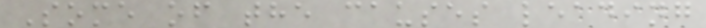Some of the causes leading
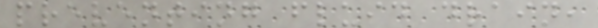preventing fluid drain,
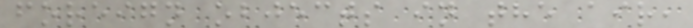foreign objects in the air,
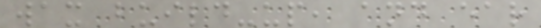wax build-up, and ear
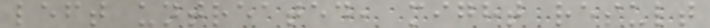left untreated, might result
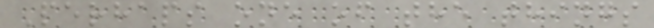Perhaps one of the things
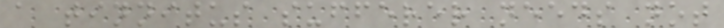a tinnitus sufferer needs not
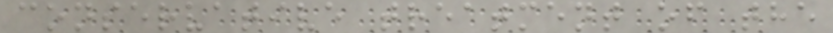conservative treatment of the
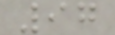97
